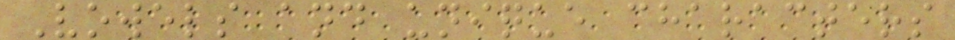Vowels and unique characters
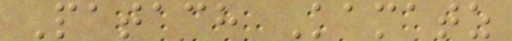Patach Kamatz
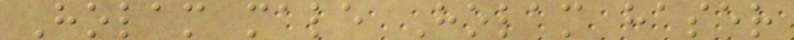Holam male Holam haser
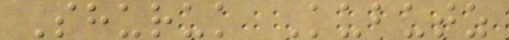Shuruk Kubutz
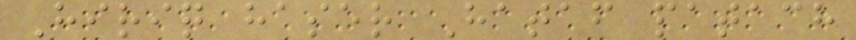Hiriq haser Hataf patach
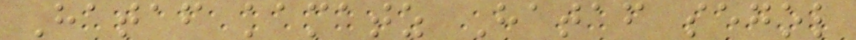Hataf kamatz Hataf segol
